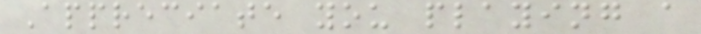Appreciate you playing a
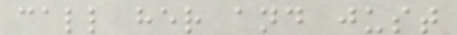call her and just
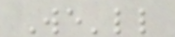We'll
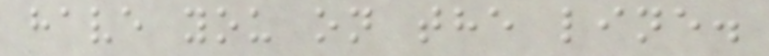have you on the line.
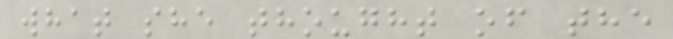what she thought of the
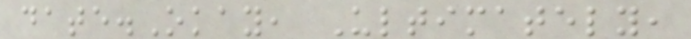date.Okay, Ultimately,
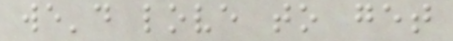we'd love to get
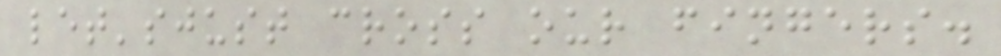let'sjust cross our fingers.
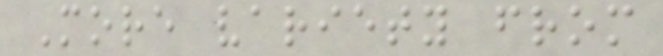More variety from
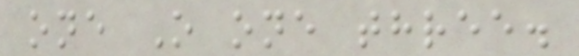one O one three.
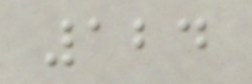124
